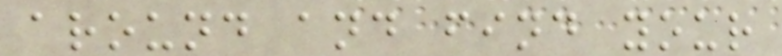around and find your
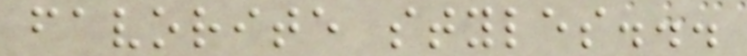favorite styles...
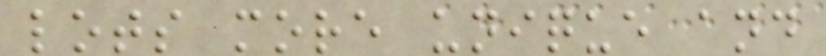lots more unique and
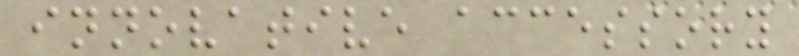innovative accessory
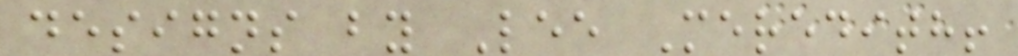designs by Lee Meredith!
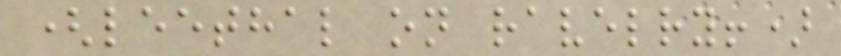(leethal on ravelry!)
